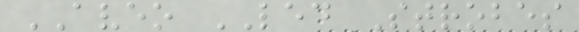AVEO LED Strobes
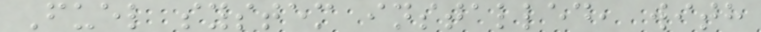Fuel system installed, with
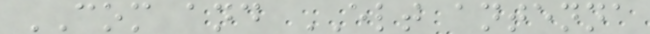COM and ELT antenna
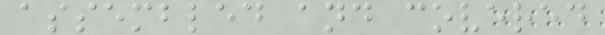assembled and covered
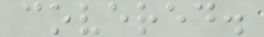covered.
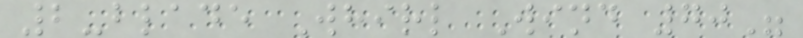2-blade Whirl Wind 70"
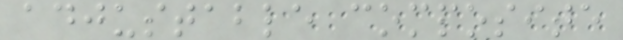adjustable composite
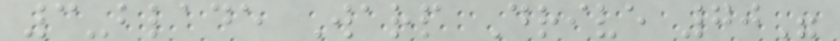3-blade Warp Drive 70"
